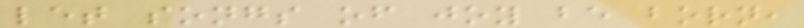let songs of joy be born,
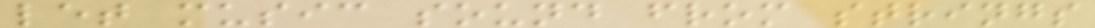let music sound from strings
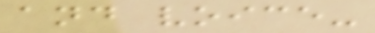and voice-
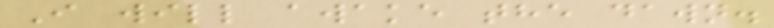I will awake the dawn.
